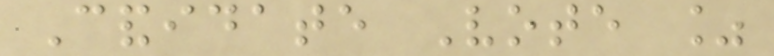Candidate Vote %
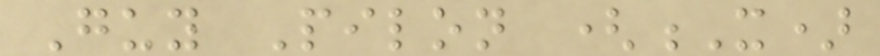Guy Pilon (X)
